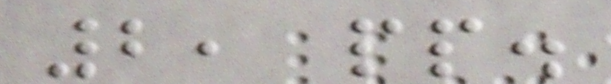2, pp.
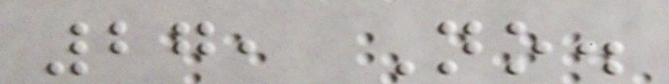27, No.
